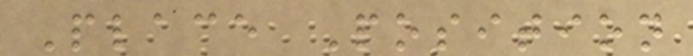Place Position
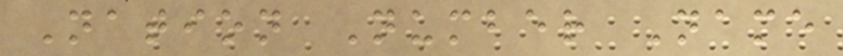Nation Number Name
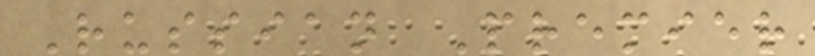Russian Premier
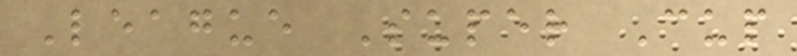League Super Cup
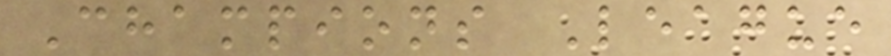Champions League
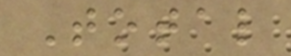Total
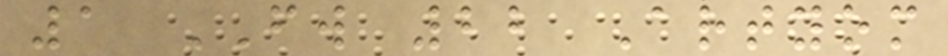1 FW 22 Artyom
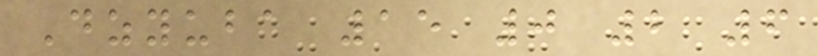Dzyuba 15 0 2 6
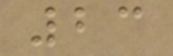23
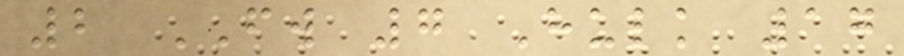2 FW 7 Hulk 17
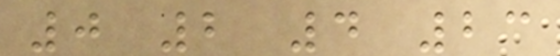0 2 4 23
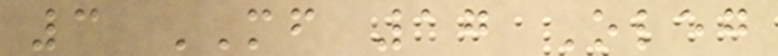3 MF 17 Oleg
